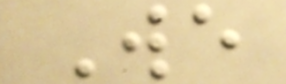We
